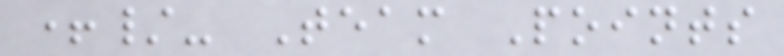+/- Team Points
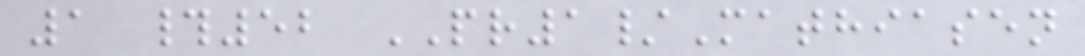1 #52 PR1/Mathiasen
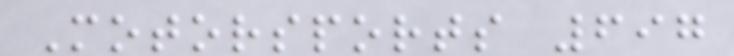Motorsports 697
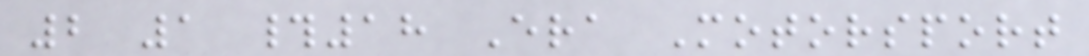2 1 #18 Era Motorsport
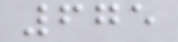675
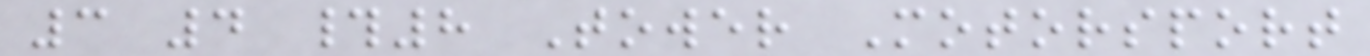3 4 #8 Tower Motorsport
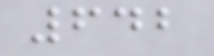642
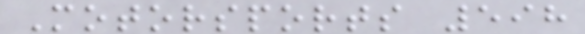Motorsports 598
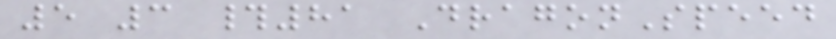5 3 #81 DragonSpeed
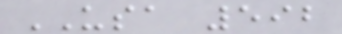USA 592
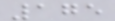175
